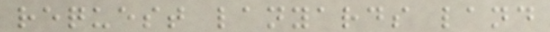request lanyards land
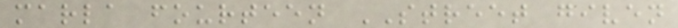marla fourteen STREET given
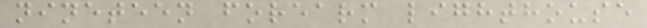nineteen forearm lighthouse
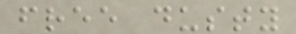free dusty
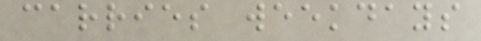carries weekdays
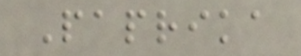Paprika
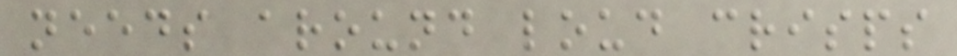needs around loud crisps
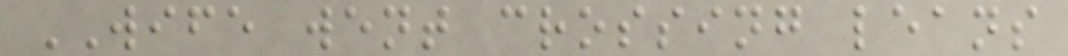WIFE went crossing leans
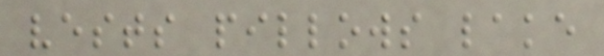vests pillows lake
